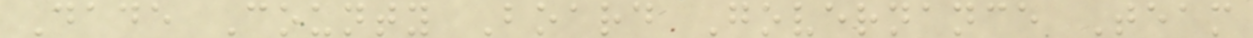Dade County Board Governance Team
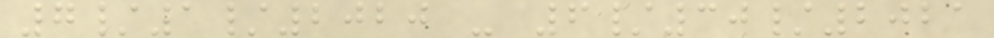7/1/2020 - 6/30/2021
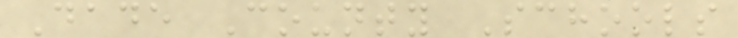Dade County Schools
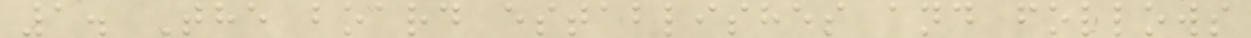1. The board establishes and follows
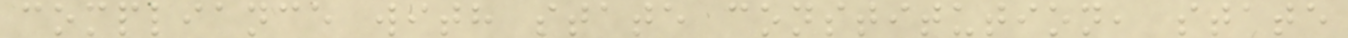compliance with state constitution, state
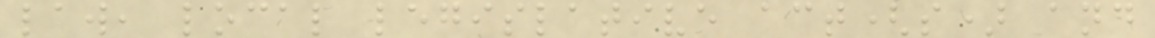law, local legislative act(s) and
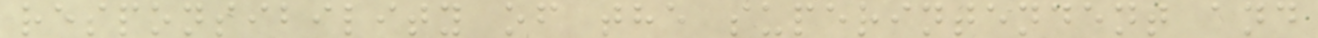responsibility of the superintendent and
